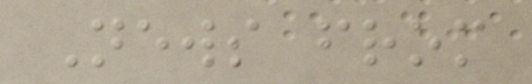News from
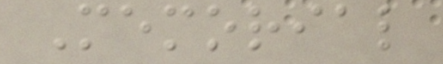Memorial
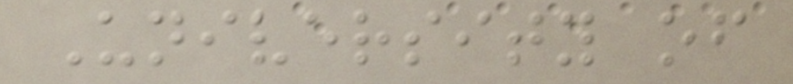University of
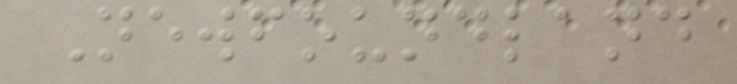Newfoundland
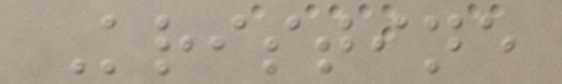Kristine
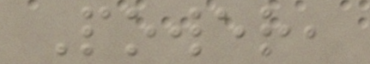Power,
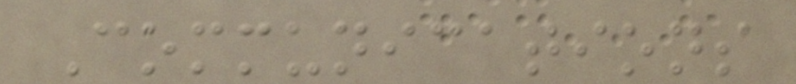Communications
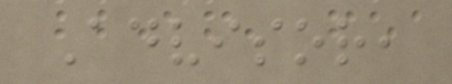Advisor,
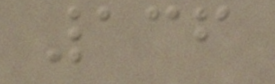136
